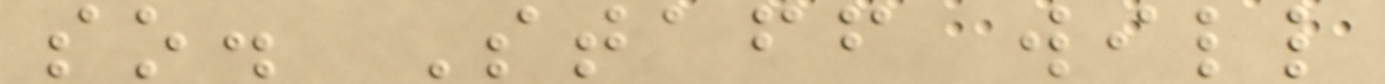so. Staff will
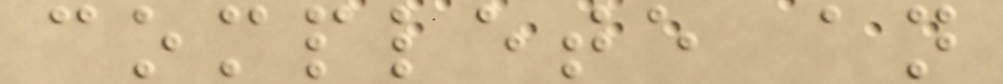complete an
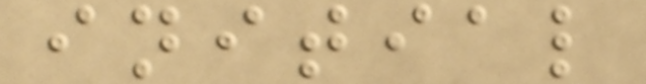initial
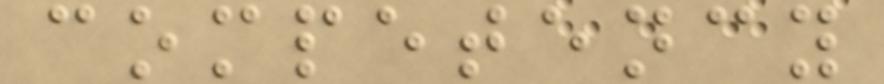competency
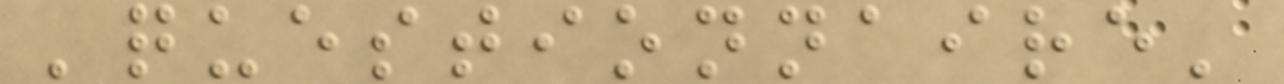'questionnaire'
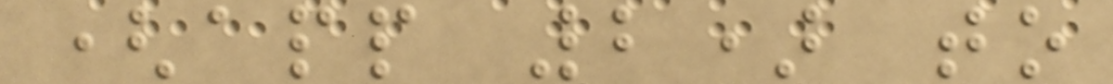(app 2) to
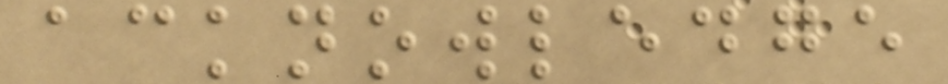acknowledge
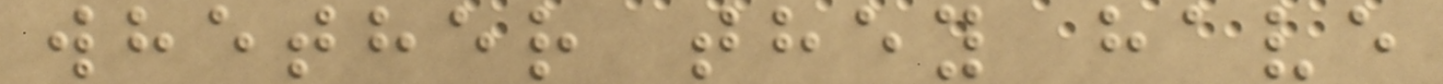whether they have
